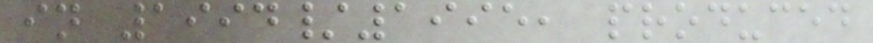in 1994/1995, produced
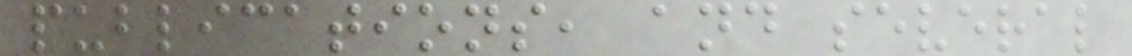publications, and several
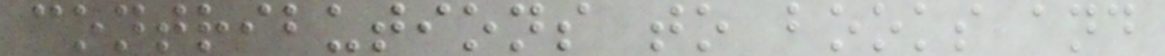contributions to books and
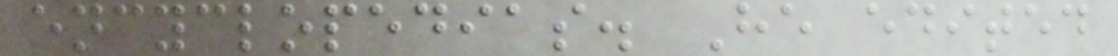encyclopedias. He edited
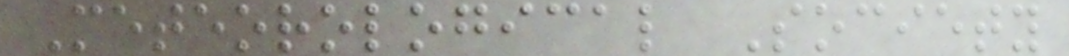Meteorological Society
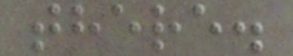there.
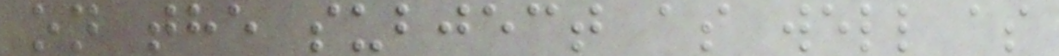on the subject as well as
